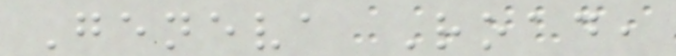Geneva Road,
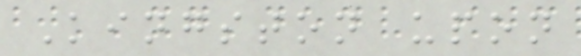Kingston upon
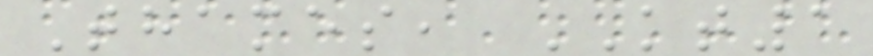Thames, KT1
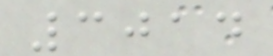3014
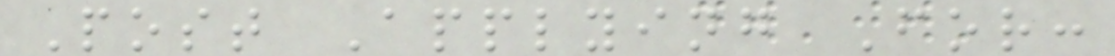Post Applying For:
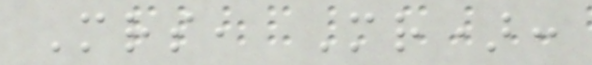Mrs, Mr):
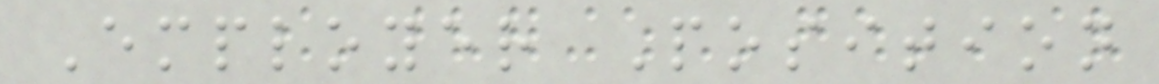Employer Position
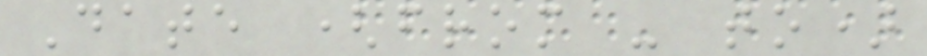Date (from - to)
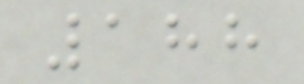188
